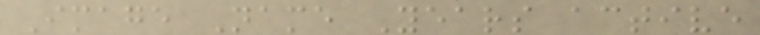Image Name Years active
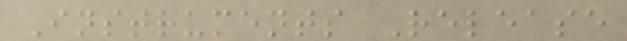Instruments Release
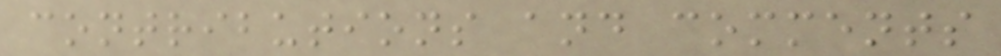contributions and comments
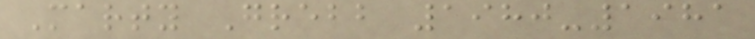Marty Grebb 1980-1981
